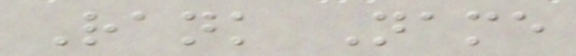Rank Name
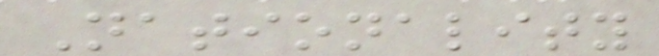Nationality
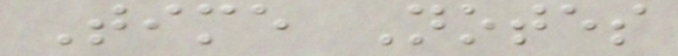Time Notes
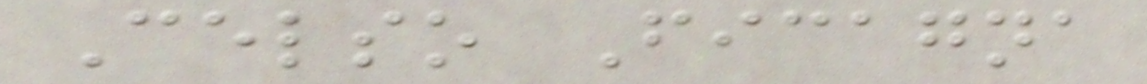Celso Ficagna
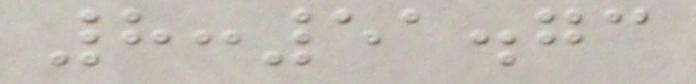8:51.73
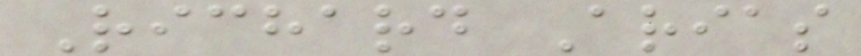Richard Arias
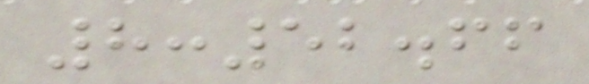8:52.66
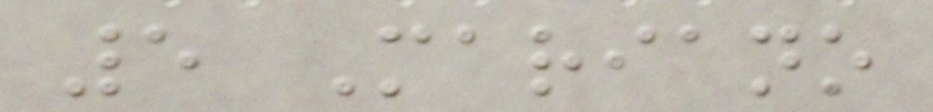5 Mariano
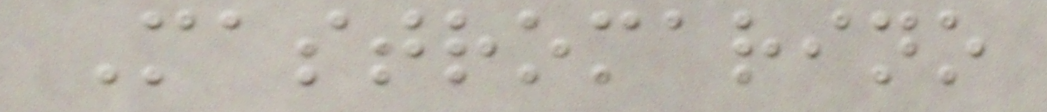Mastromarino
